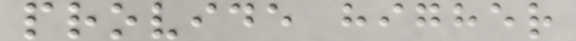provide higher
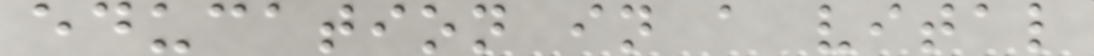education in a vital
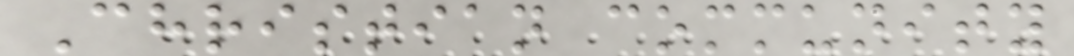Christian community
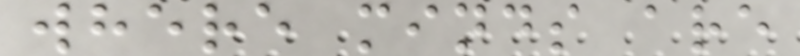where minds are
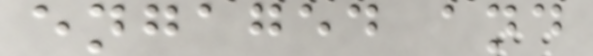engaged and
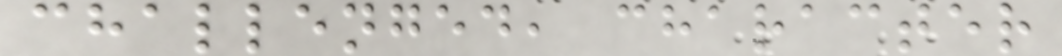challenged, character
